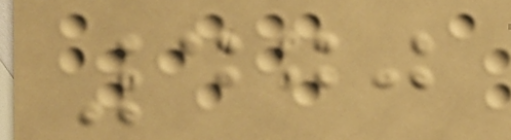470
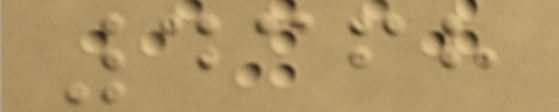4368
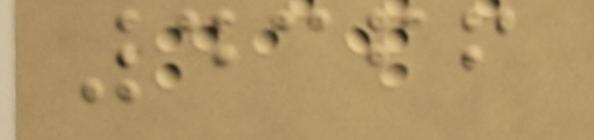4366
